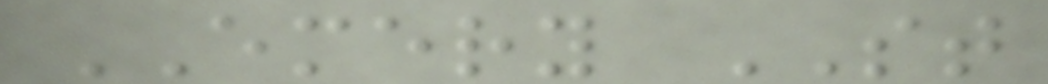EMERY ST
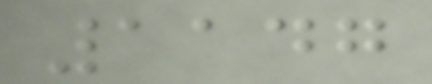1147
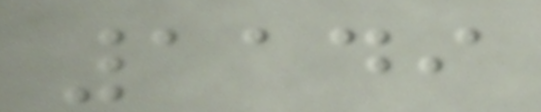1149
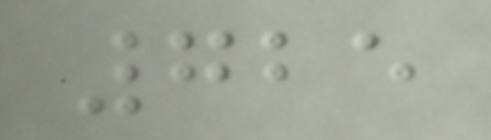725
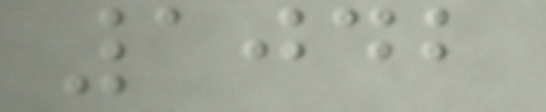1042
